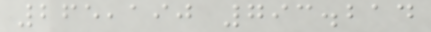265,190 793.214
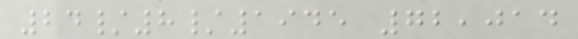24/8/1945 72,014
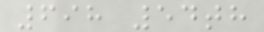698 54th
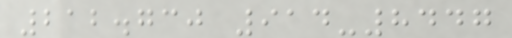212.730 914-8447
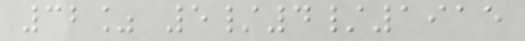32% 5/4/1915
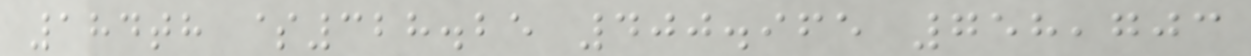184th $328.25 400.965 758,703
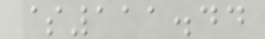$111.44
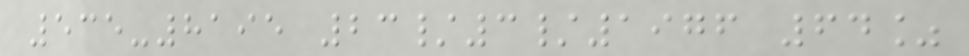535-8195 23/3/1976 64%
